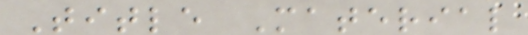Title Material
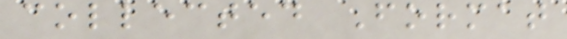collected Format
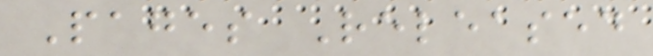Pages Released
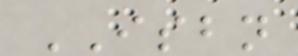ISBN
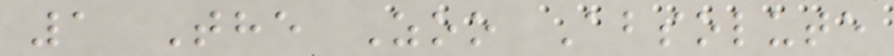1 The Zoo Absolute
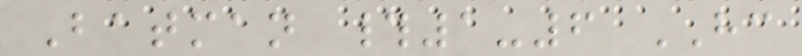Batman #1-6 HC
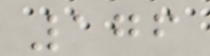176
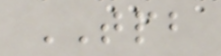TPB
